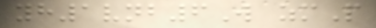yh1vnb6W zmP
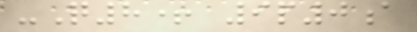-Q8+ 9p0a
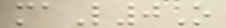maL0O
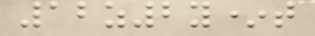12z2y*t
